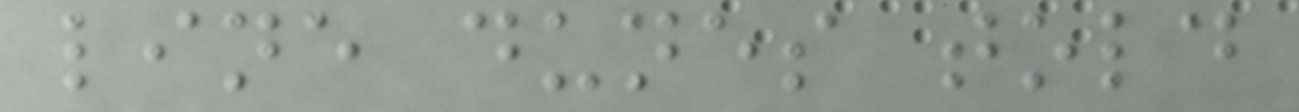line dunes told
